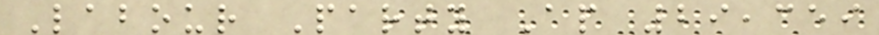Labour Party Ap 29,359
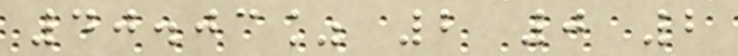40.03% 2 0 2
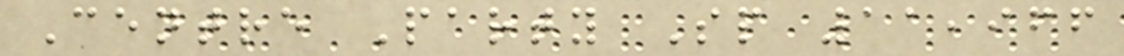Centre Party Sp 11,966
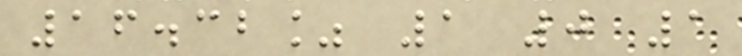16.32% 1 0 1
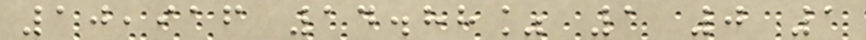10,916 14.88% 1 0 1
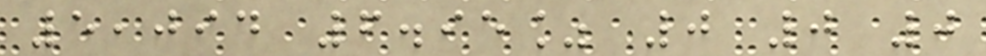5,094 6.95% 0 0 0
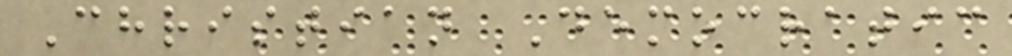Christian Democratic
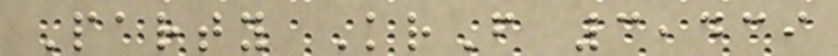Party KrF 3,439
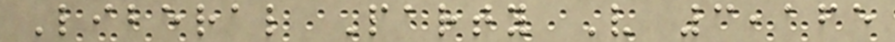Liberal Party V 3,165
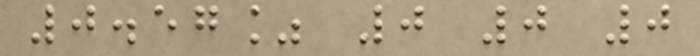0.57% 0 0 0
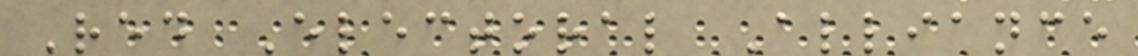Red Electoral Alliance
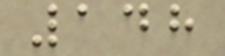148
